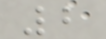2
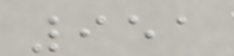951
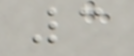3
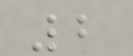2
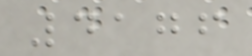4176
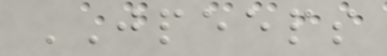JPEEPS
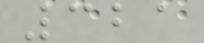321
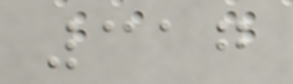317
